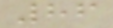86
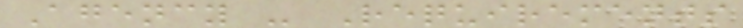Agency - Requirements
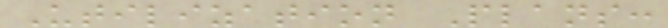Utilization Plans:
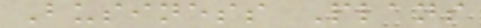Business Plans
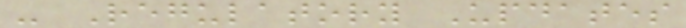- Regulatory Updates
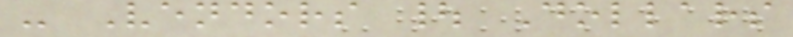- Vendors | Dollars
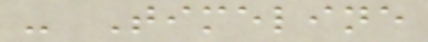- Timeline
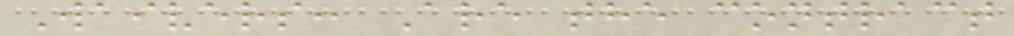Waivers: Are the contract
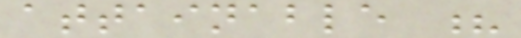attainable ?
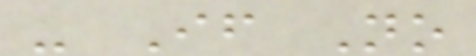- If No
